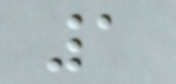1
